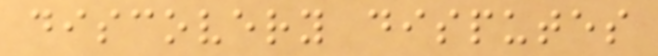discovery disputes
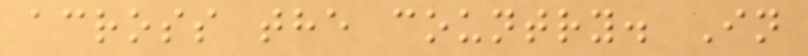across the country. In
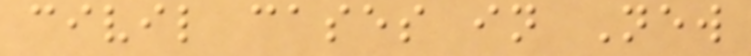civil cases in New
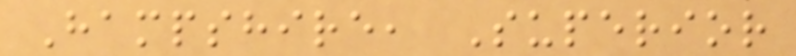Hampshire, Superior
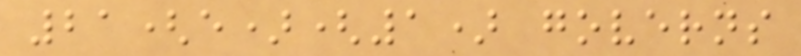21(e)(1) governs
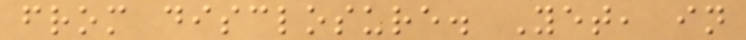from disclosure. Yet, in
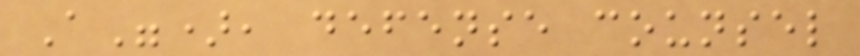A"), defense counsel
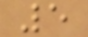5
